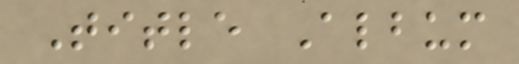Title Album
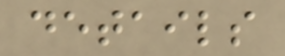details
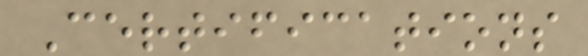Certifications
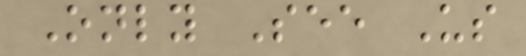Only See Us
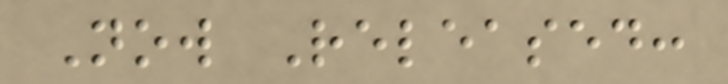Now Released:
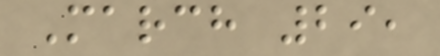March 29,
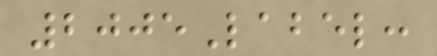2005Label:
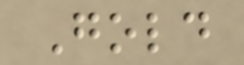Gold
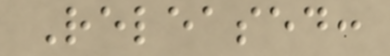Released:
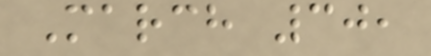March 30,
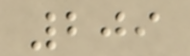209
